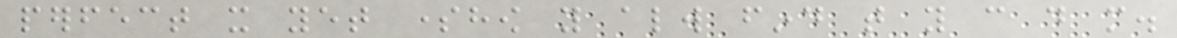perfect it yet somehow you always find that you can do more.
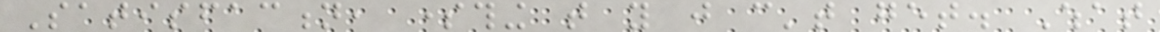Satisfaction, something that you just can't get. What
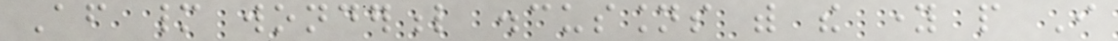After many wonderful discussions with the young people I
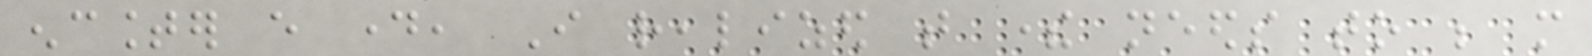encounter every day, I realized that there needs to be more
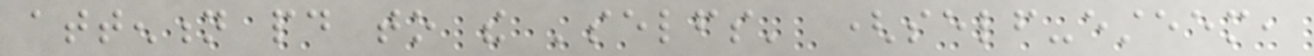attention paid to the 'selfs' (self-esteem,
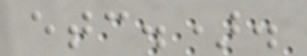etc.).
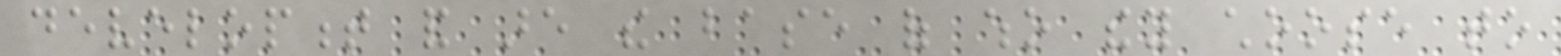development and are the base of who they choose to
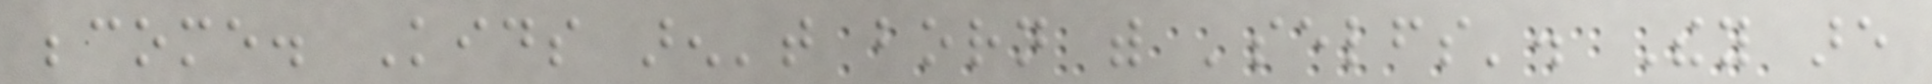become. Kids aren't born with 'selfs'. They are
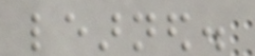learned.
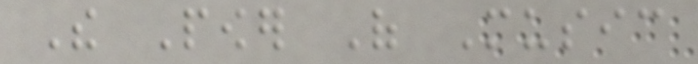The Power Of Music
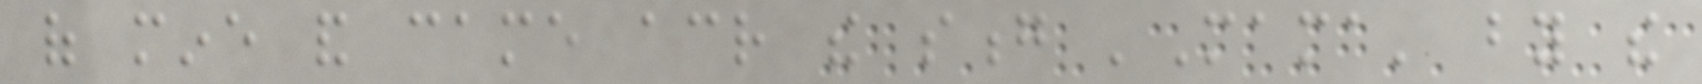of mine and came across the song 'Mama' by the
